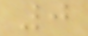0
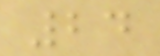24
